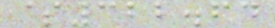$322.64
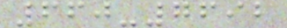660-7692
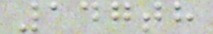147th
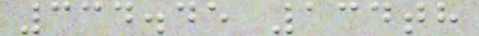334.45 134th
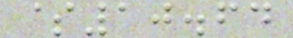$10.64
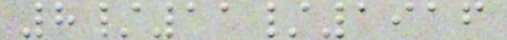8/11/1916
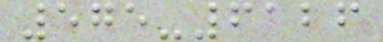575-6126
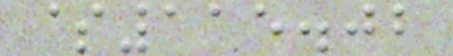$115.02
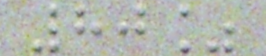80%
